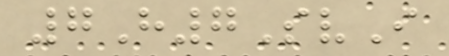7H7SvI
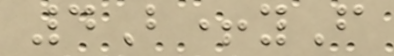4B+yF
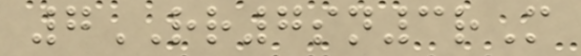7RR7sn3rM
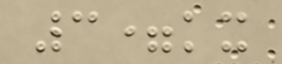3=kx
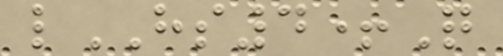lHS4+Q
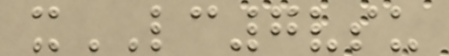xLC7vsu
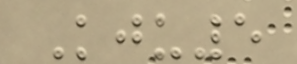Kju5
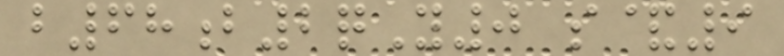b68b2qY0 s&9
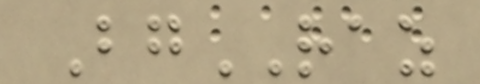BgRAZ
